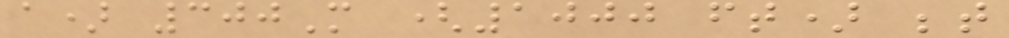a) 300M (1000 ft) between
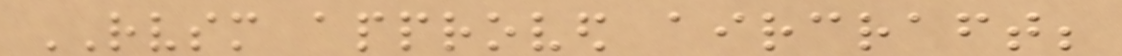RVSM approved aircraft;
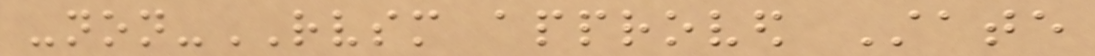-non-RVSM approved State
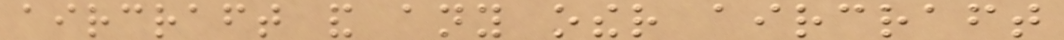aircraft and any other aircraft
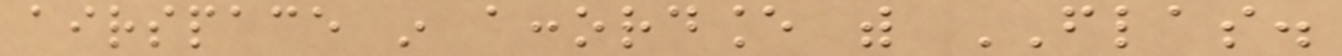airspace in accordance with FLAS.
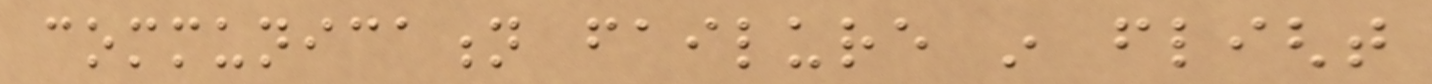communication failure in flight
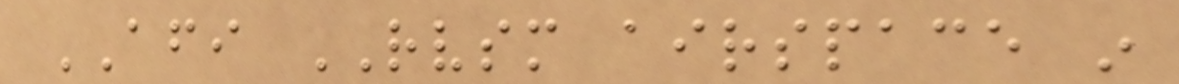AFI RVSM airspace in
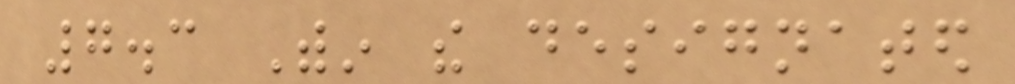7.3 Within the designated
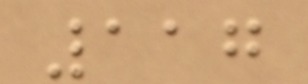117
